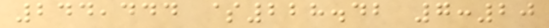244,444 $228.42 7:20
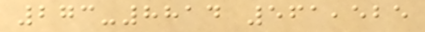273-8814 561,525
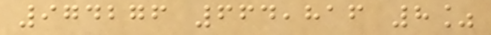974276 664,816 8%
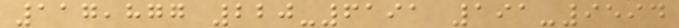117,877 220-6191 191-9594
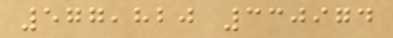577,820 330974
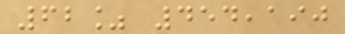62% 454,190
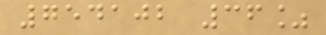754102 36%
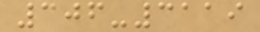306-3119
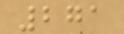271
